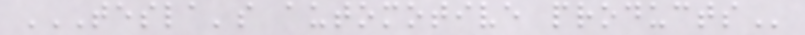TESLA'S AUTOMOTIVE PRODUCTS
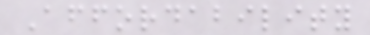Affordability
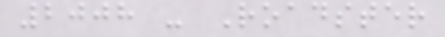2008 - Roadster
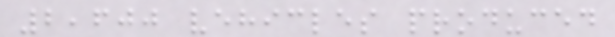2,600 vehicles produced
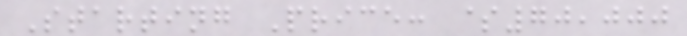Starting Price: $70,000
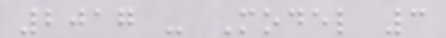2017 - Model 3
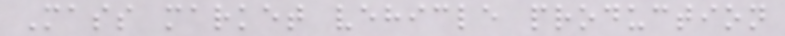Mass market vehicle production
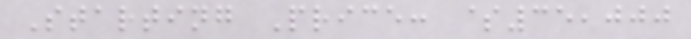Starting Price: $35,000
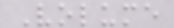Volume
